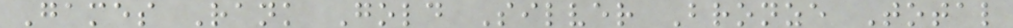Games Rank Gold Silver Bronze Total
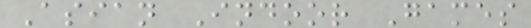Asian Indoor Games
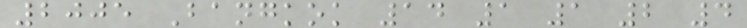2005 Bangkok 14 1 1 2 4
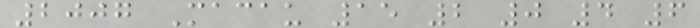2007 Macau 15 2 0 4 6
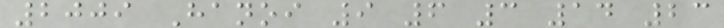2009 Hanoi 9 6 3 14 23
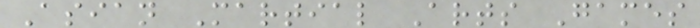Asian Martial Arts Games
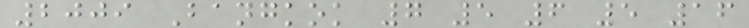2009 Bangkok 7 5 6 5 16
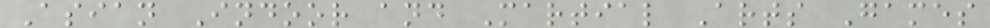Asian Indoor and Martial Arts Games
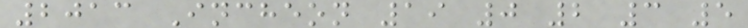2013 Incheon 19 0 2 3 5
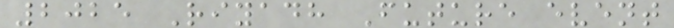2025 Riyadh Future event
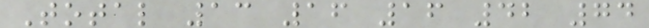Total 13 16 16 42 74
